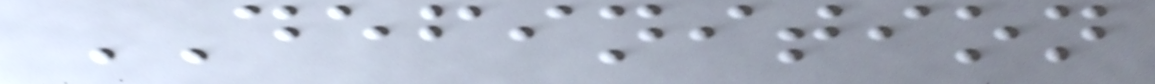DEFINITION
